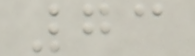73
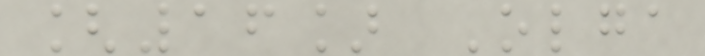[16] Olga
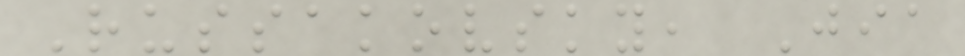Russakovsky, Jia
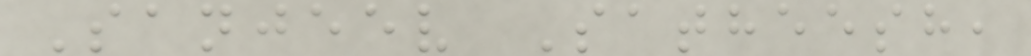Sanjeev Satheesh,
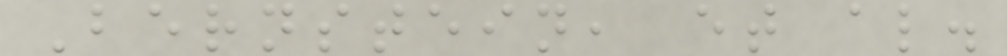Bernstein, et al.
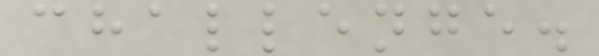challenge.
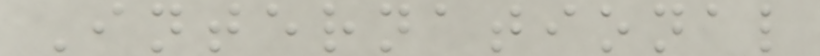International
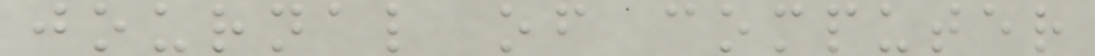journal of computer
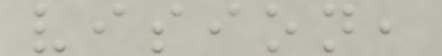vision,
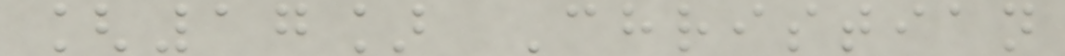[17] Christian
